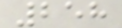258
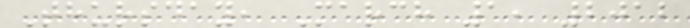Thursday, March 1, 2012
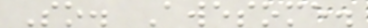So. Awesome.
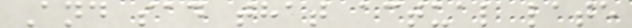And sad that actual late
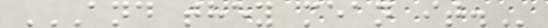AND THEY MEAN IT.
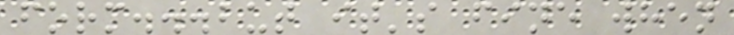form...but it's fine when
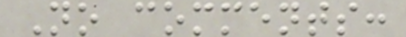No comments:
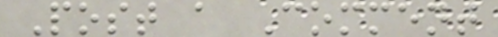Post a Comment
